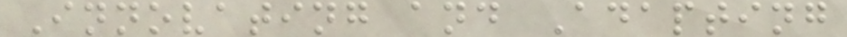Innovating and Adapting
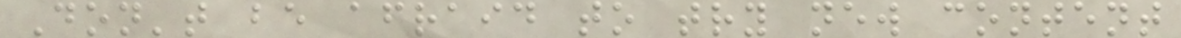Don't be afraid to try new content
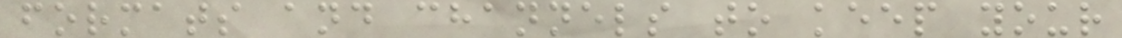formats and channels to keep your
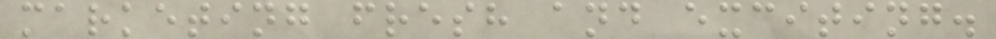marketing fresh and exciting.
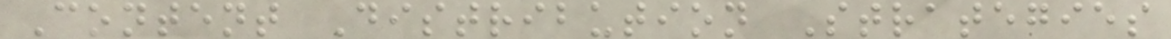Content Distribution Strategies
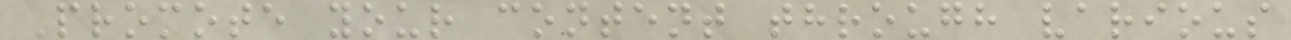Promote your content through various
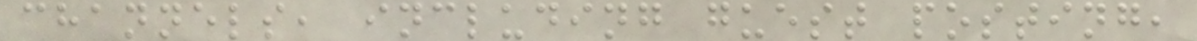channels, including guest posting,
